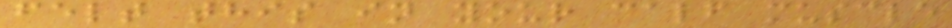felt this in your calf muscle
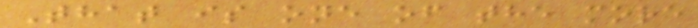That is one of the more
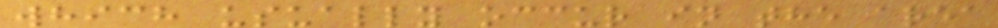which usually occur in the area
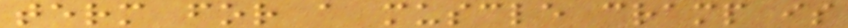term for a muscle cramp is
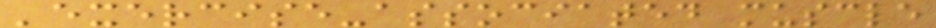'exercise-associated muscle
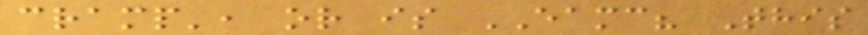cramp', or is EAMC? This
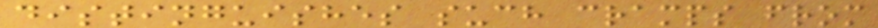distinguishes such cramps from
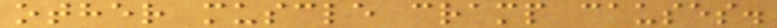other muscle cramp causes.
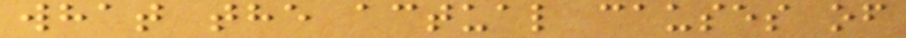what the actual causes of
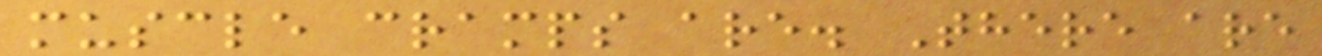muscle cramps are. There are
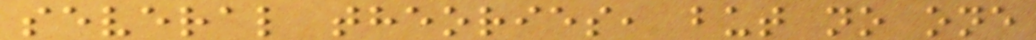several theories, but no one
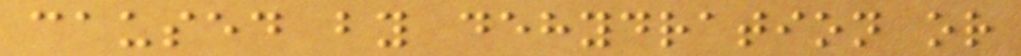caused by dehydration or
